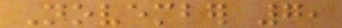November 7,
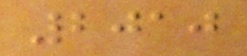2010
